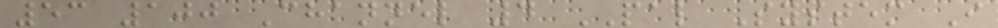53 100 Channel 4 PAL System I
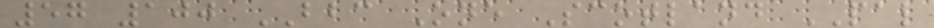57 100 BBC One Scotland PAL
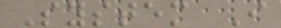System I
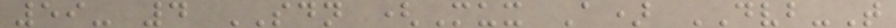59- 4 SDN (Mux A) DVB-T
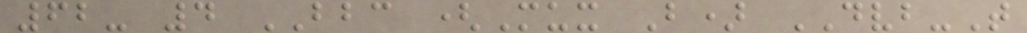62- 4 BBC (Mux B) DVB-T
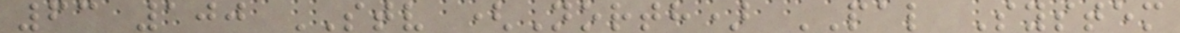63 100 STV (North) PAL System
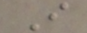I
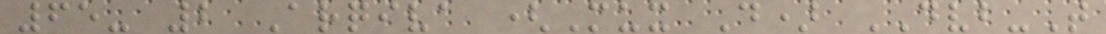65- 2 Arqiva (Mux D) DVB-T
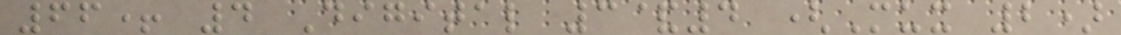66+ 4 Digital 3&4 (Mux 2)
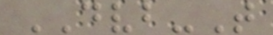DVB-T
